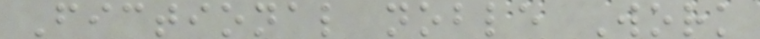Fictional noble Work
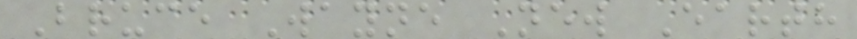Bruce Wayne New Earth
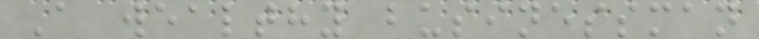A wealthy businessman
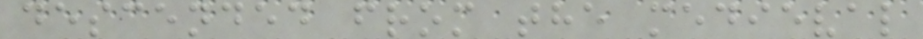descended from the medieval
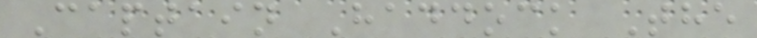Captain Haddock The
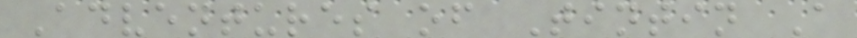Adventures of Tintin A
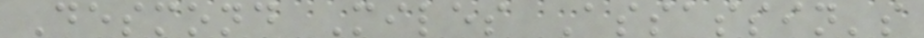Desmond Miles Assassin's
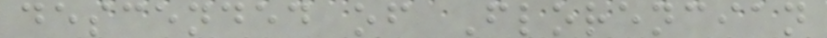descended of Florencian
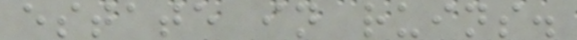estate in ruins.
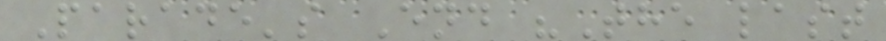Parade's End "The last
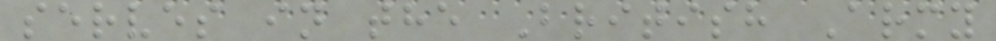serves in the British Army
